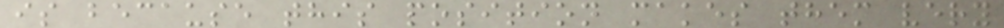is because this position makes them very
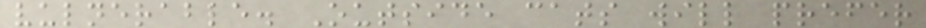vulnerable. Outside cats will prefer
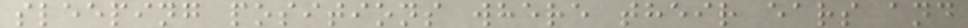sleeping positions where their ears and
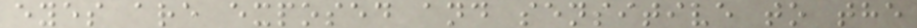eyes are exposed and sensitive to the
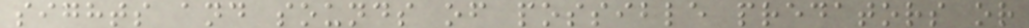sights and sounds of possible predators or
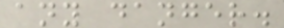any danger.
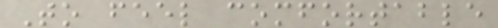To feel comfortable
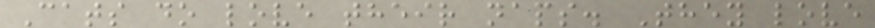Cats do love their naps. They love
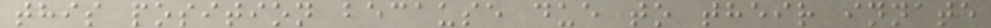this position because due to their innate
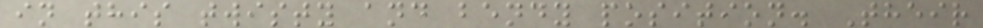in this twisty and bendy position. Their
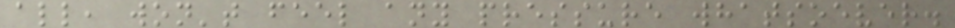all, won't feel any pressure whatsoever.
